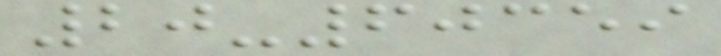20-60359
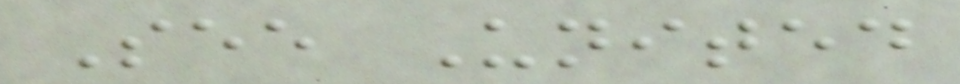See United
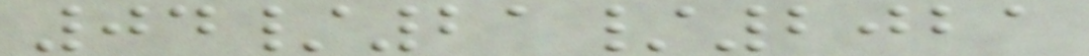04/21/2021
